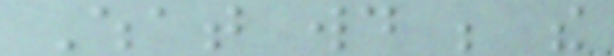What would be the
